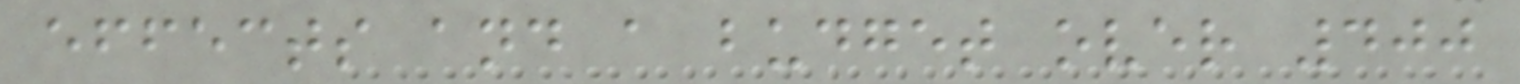effects and a budget over 400
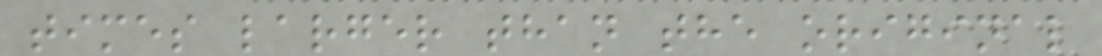times larger than the original
